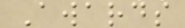Awards
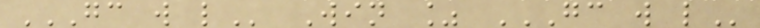GC W L Win % GC W L
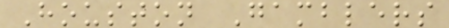Houston Gamblers
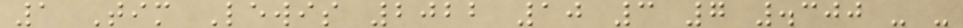1 Tim Lewis 2022 10 3 7 .300 - -
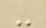-
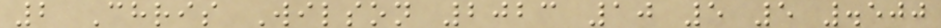2 Chris Wilson 2023 10 5 5 .500
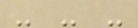- - -
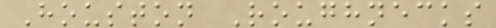Houston Roughnecks
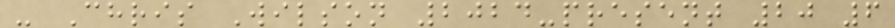- Chris Wilson 2024-present 20 6
